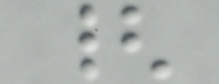{
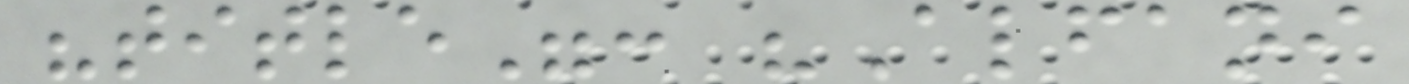"title": "Alfani
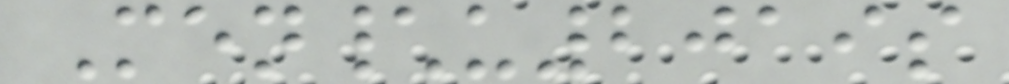Men\u2019s
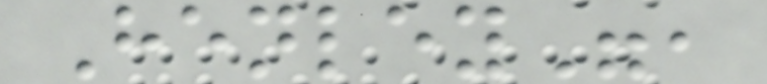Henley",
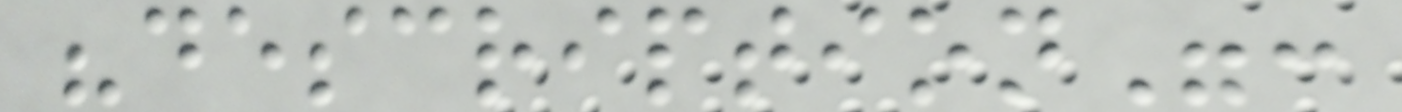"description":
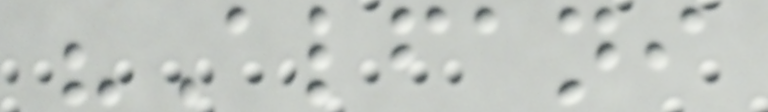"Alfani
